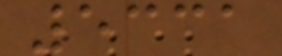5331
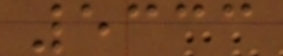5333
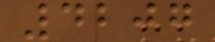4207
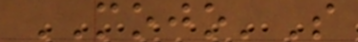MOJO'S
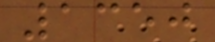1350
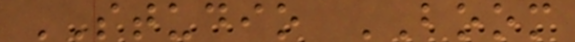STUDIO BOOM
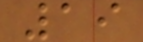19
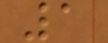1
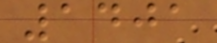1401
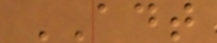ADT
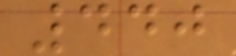440
